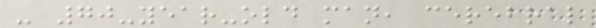- 70-year-old man, cerebral
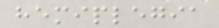hemiplegia
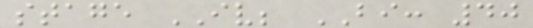stage IV; BI: 40
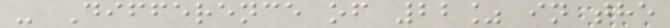- Difference of 22% in the
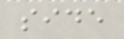side
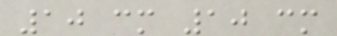10 cm 10 cm
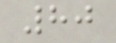80
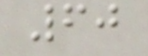60
